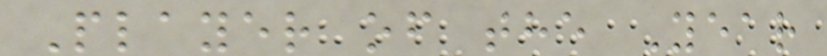Player of the Year
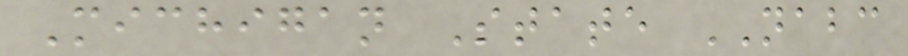Michigan State NABC
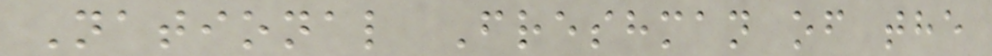National Freshman of the
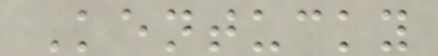Kentucky
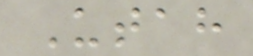Utah
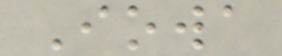Iowa
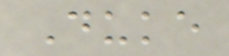Duke
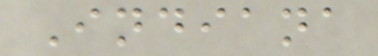Indiana
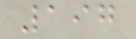197
